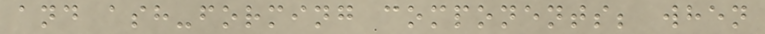and ash-forming components; when
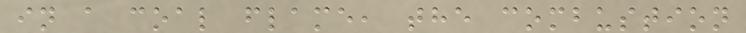in a coal flame, the combustion
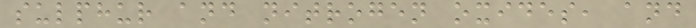sulphur and nitrogen oxides, and
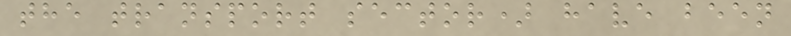the transport sector) have been
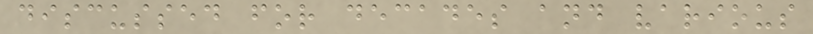discussed for decades and various
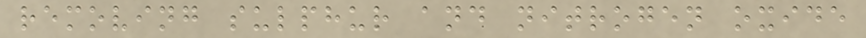removing sulphur and nitrogen oxide
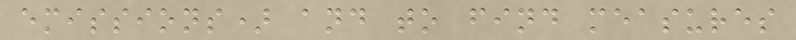emissions) and to find measures
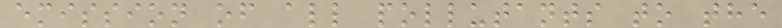emission of all pollutants to the
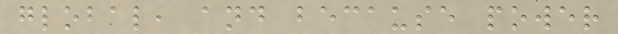global, and because power
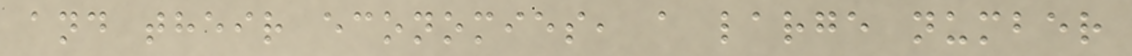and their economies, a large number
